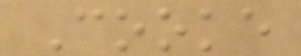Cooke
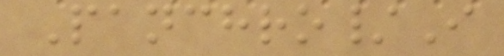Panchro/I
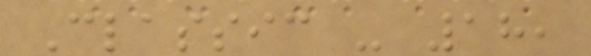Classic - 18,
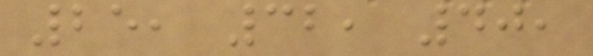25, 32, 40,
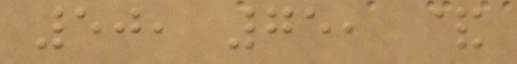50, 75, &
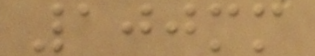100mm
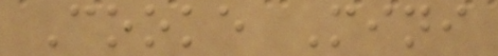Cooke Mini
